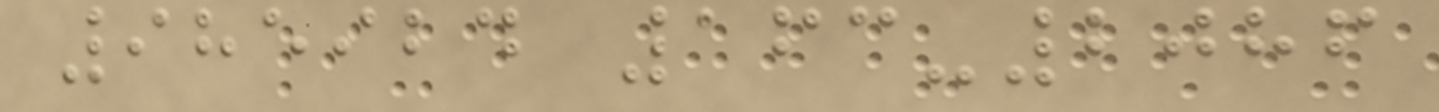985924 163-2086
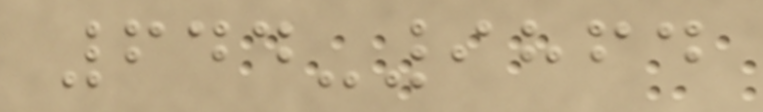644-9864
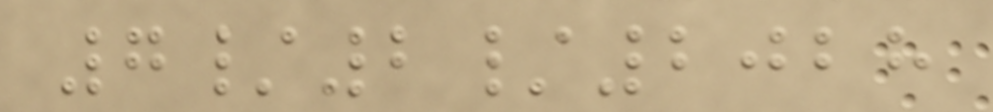7/2/2028
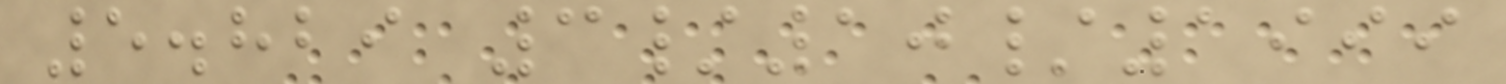5.829 3/10/1999
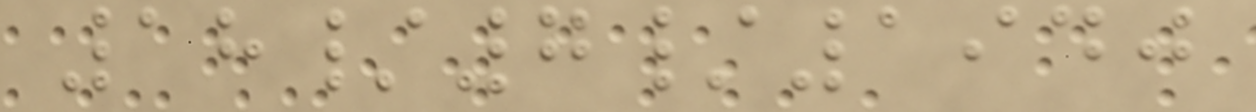18/7/1940
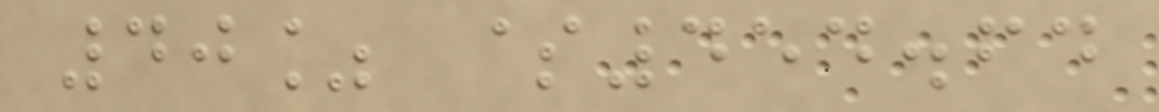40% $454.64
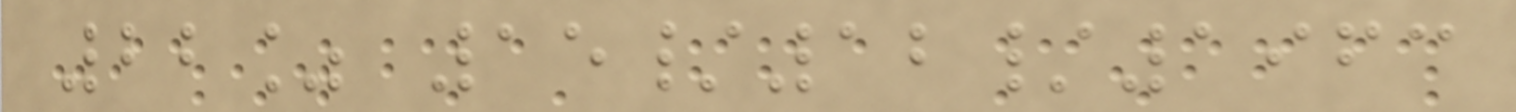22% 15/12/1963
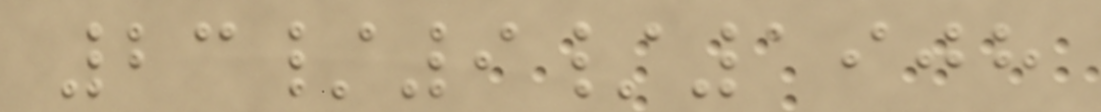23/9/1908
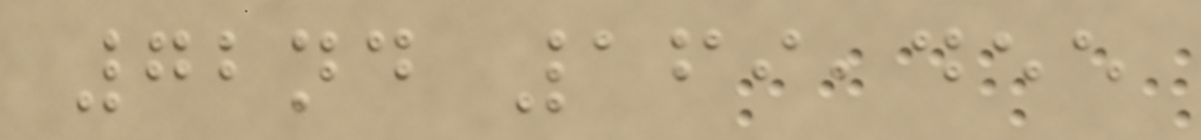72nd 169,455
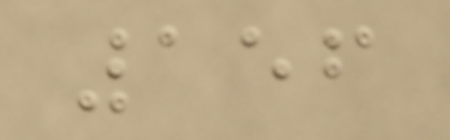156
